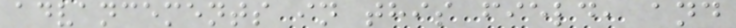advancements in this field, and
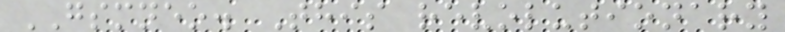GSMNEO. This revolutionary
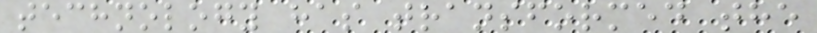technology has transformed the
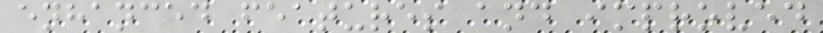enhanced features and improved
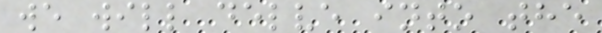we will delve into the
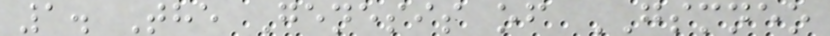1. The Genesis of GSMNEO
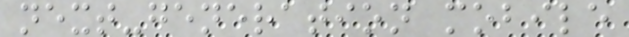next-generation mobile
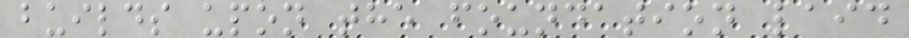builds upon the foundation laid
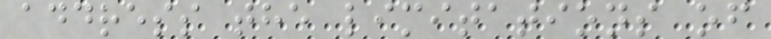address the limitations of
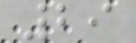29
